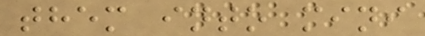them into mini
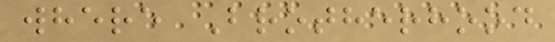where Brotherhood
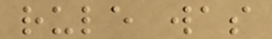rule was
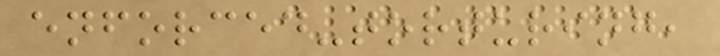enforced-torturing,
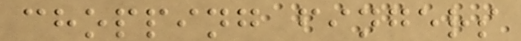chopping fingers
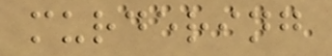murdering
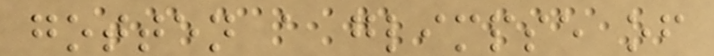gotten a glimpse of
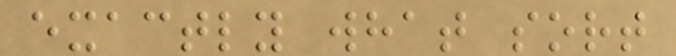exactly what sort
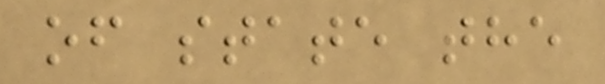of state the
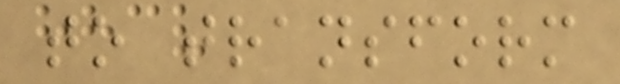to transform
